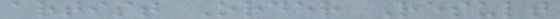artist Order Result
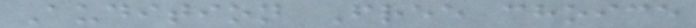Audition Free choice
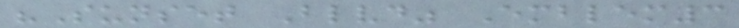"Sunset Blvd" Emblem3
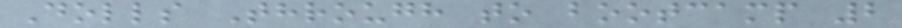Dolls Through to bootcamp 2
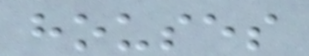houses
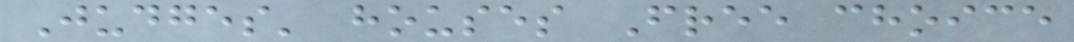Judges' houses Free choice
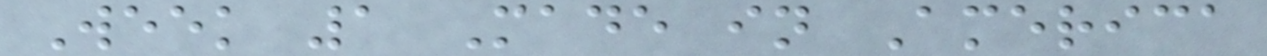Week 1 Made in America
